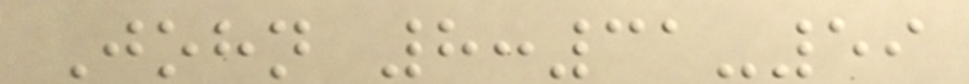John 8:31-59
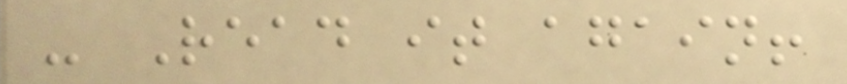- Read it again!
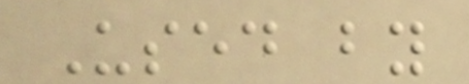Used by
